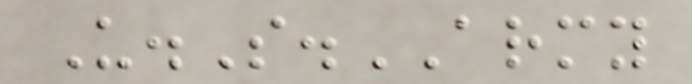U.S.ARMY
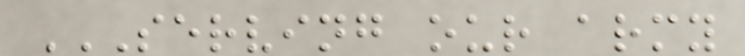SERVING OUR ARMY
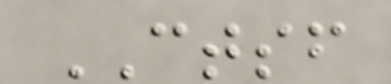CTSF
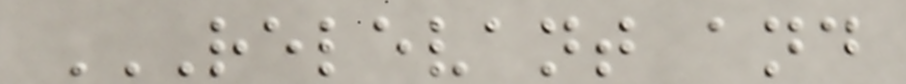RELEVANT AND
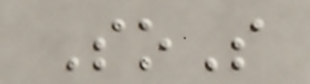SoS
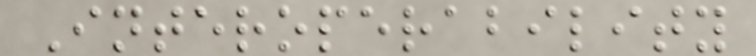Interoperability
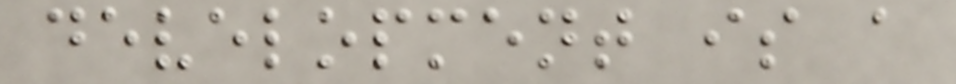development is a
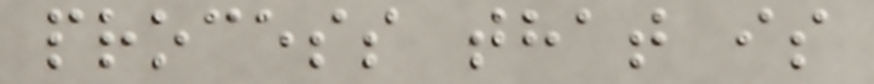process that is
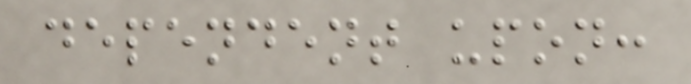dependent upon:
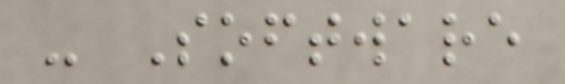- Software
